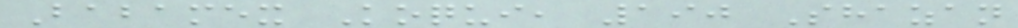Babamex Koqui, 190 Shazan
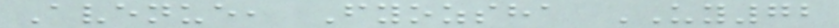Avenue, Fyozsha UY72
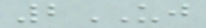2UJ
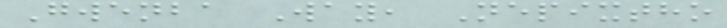Gwenba Way, Nepixtho
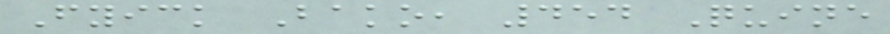Fyick Bako, 454 Quine
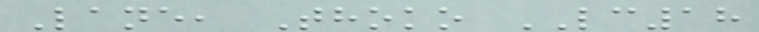Lane, Thoko LC18
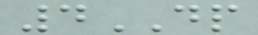4DP
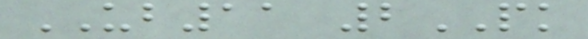UB11 2PK
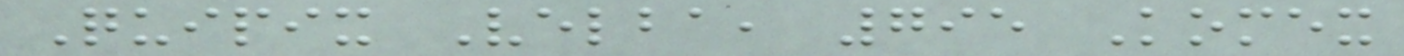Quipix Velba, 795 Komex
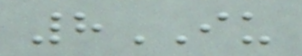8IU
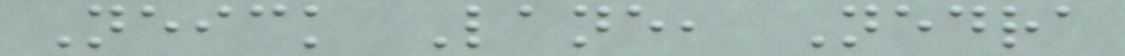Neick Lane, Nedra
